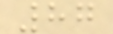87
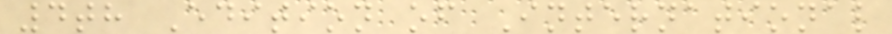4th Edition of International
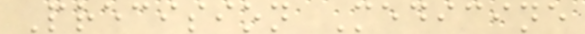Precision Medicine
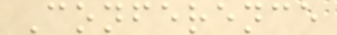Conference
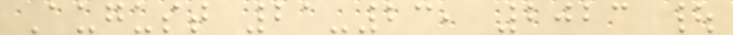August 21-23, 2023 |
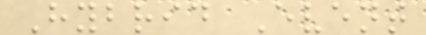Hybrid Event
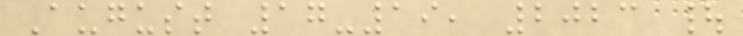August 17-19, 2023 |
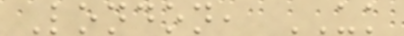London, UK
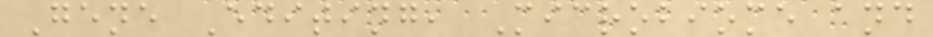Gene Editing, Microbiome and
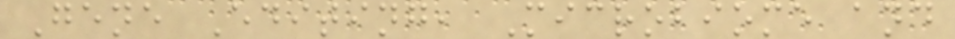Gene Editing, Microbiome and
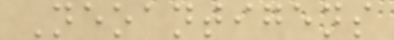Neoantigens
